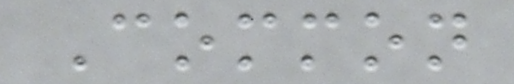Common
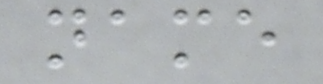name
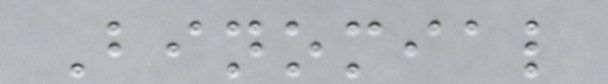Binomial
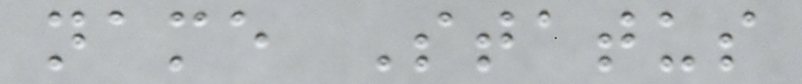name Status
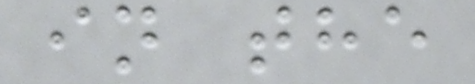in the
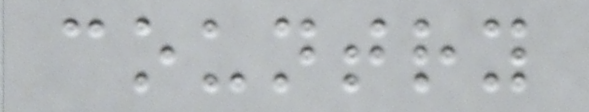country
